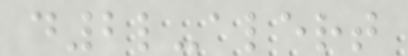d2l-alert
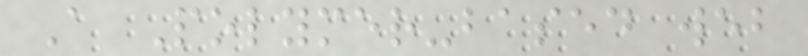A Polymer-based web
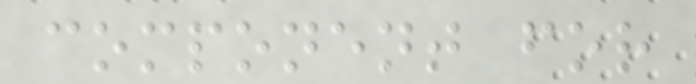component for
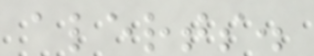alerts.
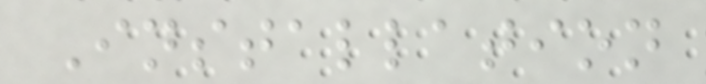Installation
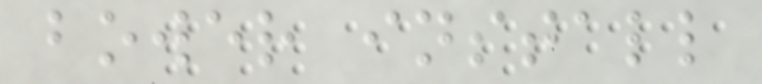bower install
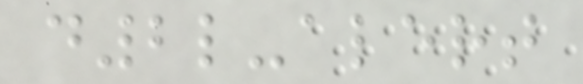d2l-alert
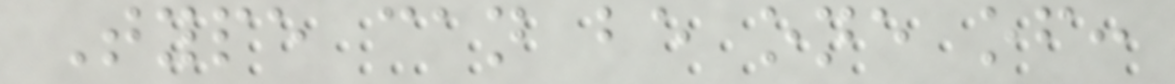Type can be one of:
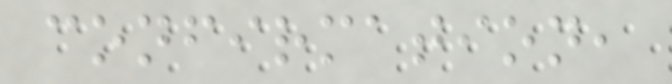confirmation,
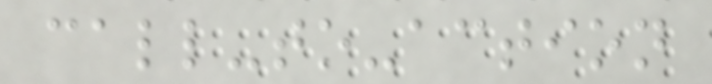call-to-action
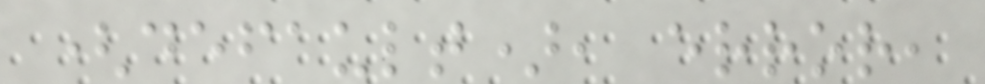(default), error,
